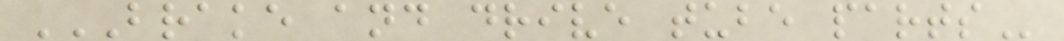BRAKE AND DRIVE TUBE PARTS
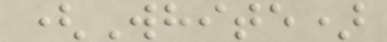(White)
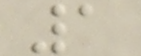1
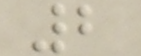2
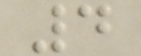4
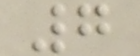7
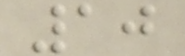10
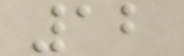12
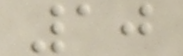10
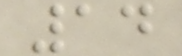14
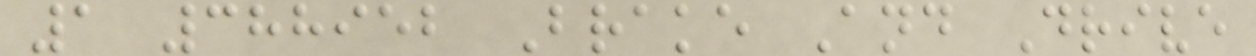1 388952 Brake And Drive
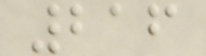216
